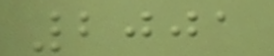2001
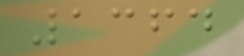1364
